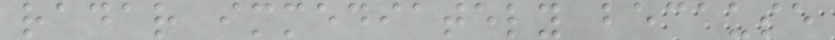radar immediately because
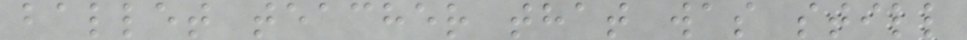ballet teacher that was still
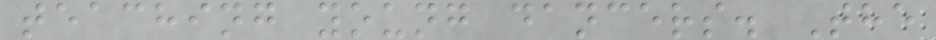teaching young dancers. The
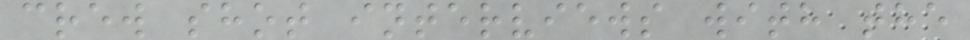crew shot interviews with the
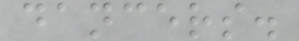dancers.
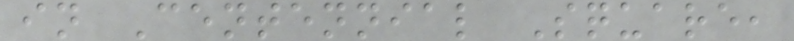in Centennial Square,
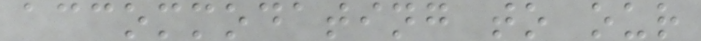accommodating to our
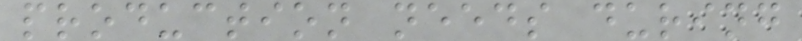production needs during
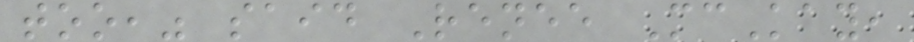too," said Renee McKay,
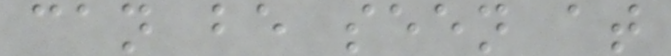can be seen at
